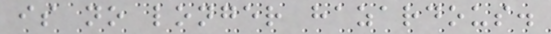is no longer hazardous.
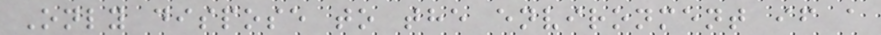Only dispose to the environment if a
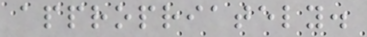appropriately.
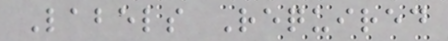Labels Required
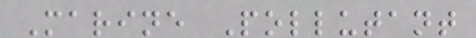Marine Pollutant
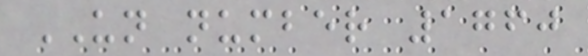UN number 1760
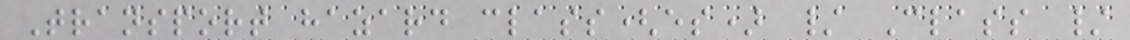Transport hazard class(es) / Class /
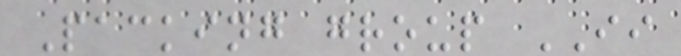Packing group II
